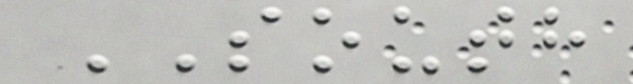SOUTH
